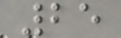25
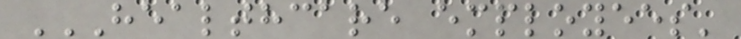HEALTHCARE EMPLOYEES'
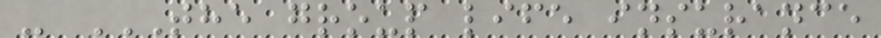- THE GROUP LIFE INSURANCE
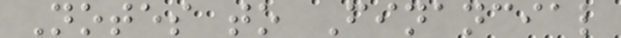Notes to Financial
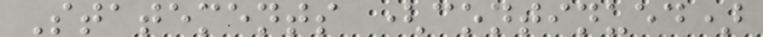Statements (continued)
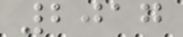2017
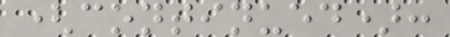(continued):
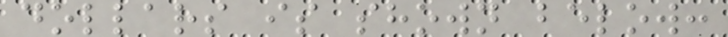dollars is shown below:
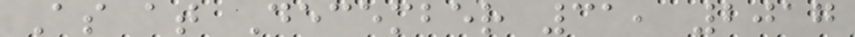As at December 31, 2017
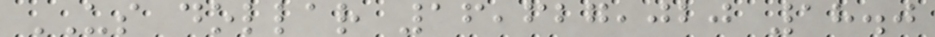US dollar 16,627,020 18.0
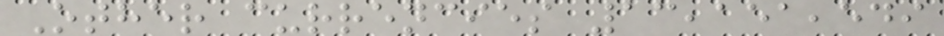Other currencies 13,151,549
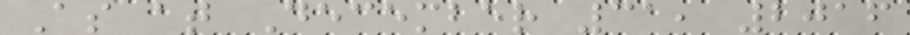As at December 31, 2016
